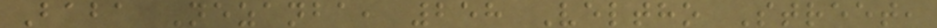Baba Nezanba, 258 Veltho Street,
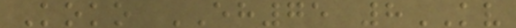Koko EH75 8KV
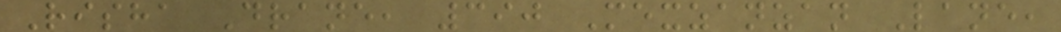Risha Drane, 390 Mexzanzan Lane,
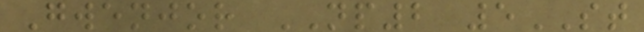Gwenjor NP2 5ST
